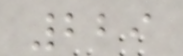229
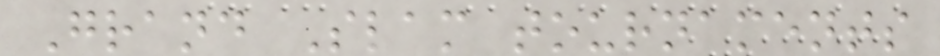Grand Slam tournaments
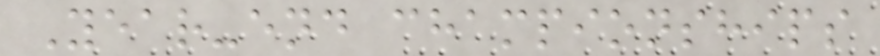Year-end championships
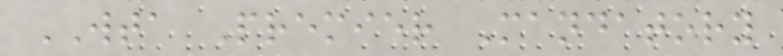WTA Premier Mandatory
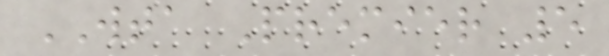WTA Premier 5
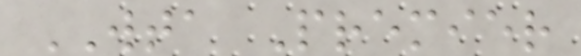WTA Premier
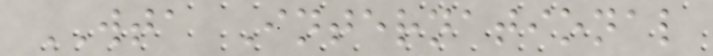WTA International
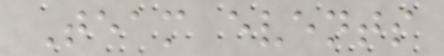Team events
